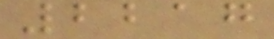2217
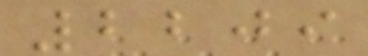2209
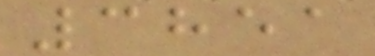3851
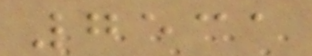7531
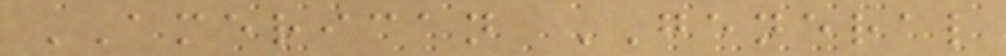AMERICAN GENERAL
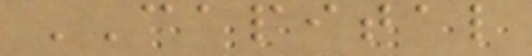CAPITAL
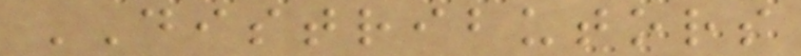DISTRIBUTORS
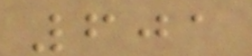601
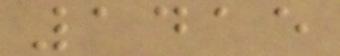1415
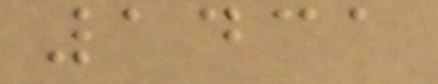1431
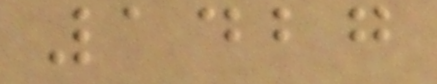1427
